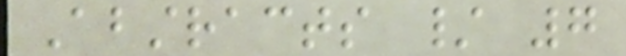Abstracts / 7
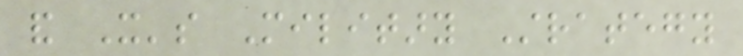and It's Military Strategy
